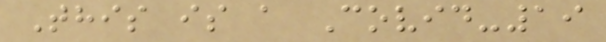This is a Covid-19
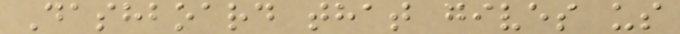Dashboard that gives us
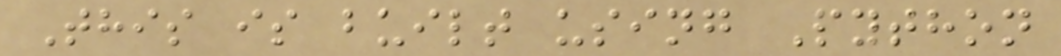This is built using Python
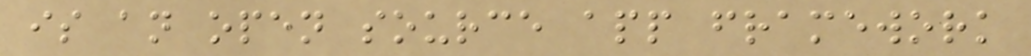is an open source app framework
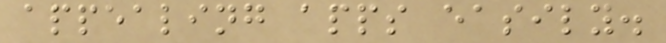appealing apps easily.
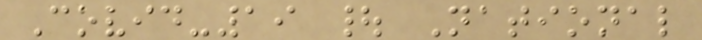Covid-19 | National
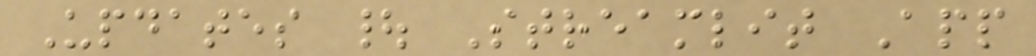Updates | Streamlit App
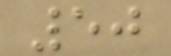50
